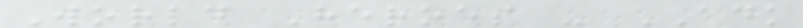World Heroes - ADK
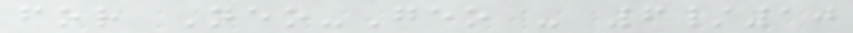for Neo-Geo - 6/10
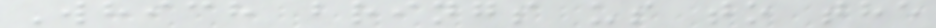Which brings us to the
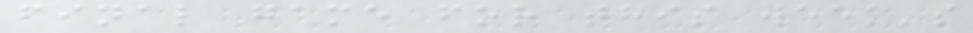final game for this week's
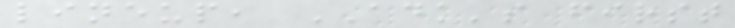lineup, ADK's first
